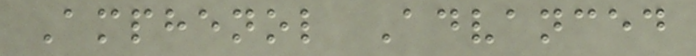Amphenol Advanced
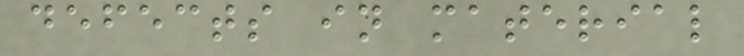defects in material
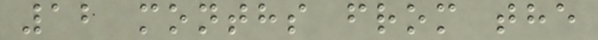12 months from the
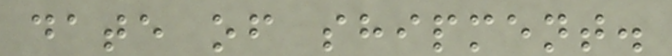date of shipment.
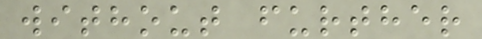without further
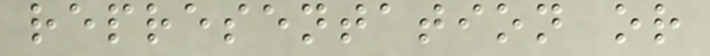representation or
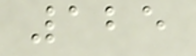125
